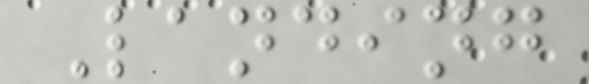Landing
